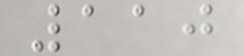110
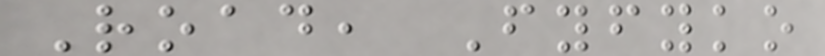Road, Fyfyko
